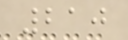210
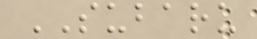SUBARU
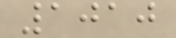1010
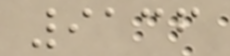9136
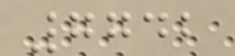7742
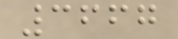3667
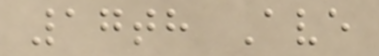17th Ave
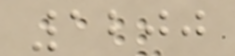1200
